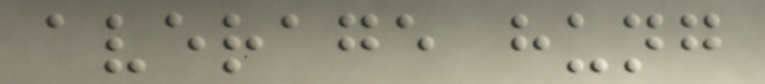average hung
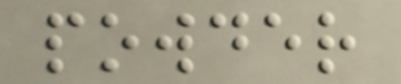powder
